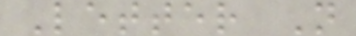Letter N
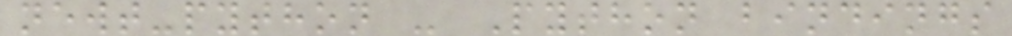newt-python - Python bindings
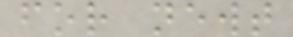for newt
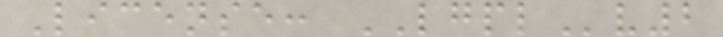License: LGPLv2
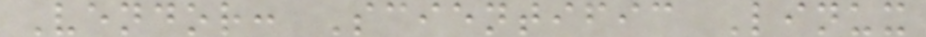Vendor: Scientific Linux
